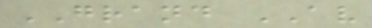GRAND AV
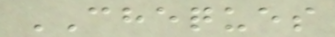CHEQUES
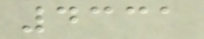4331
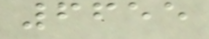6655
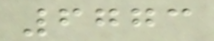6773
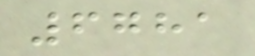6781
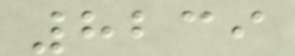8239
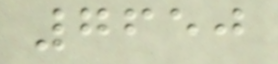7650
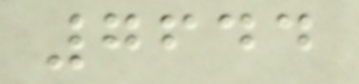7644
